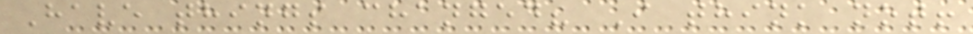Have things changed? I think not!
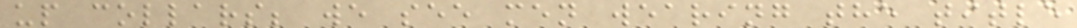up collars; we see men wearing the title
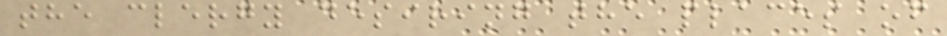the clergy desiring the places of
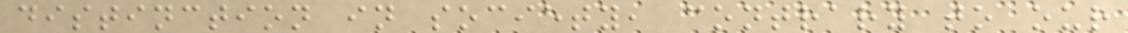distinction in society, contrary to our
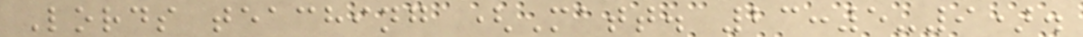Lords teaching (Matt. 23:5-9).
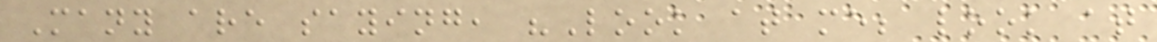Many are saying, "Look at me; look at
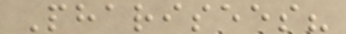Pharisees?
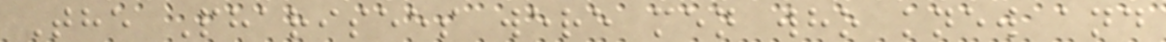The Pharisees were men who knew and
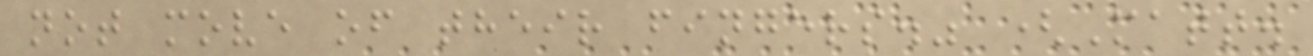not move of their fingers." (Matt.
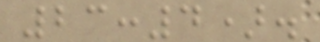23:4).
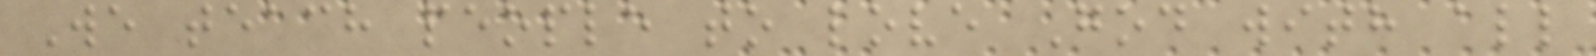We teach people to love God with all
